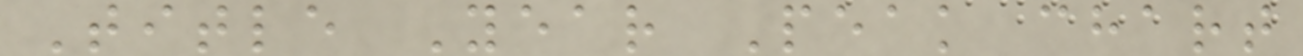Title Year Peak chart
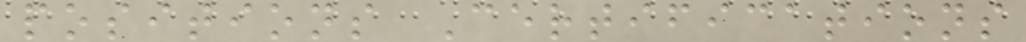positions Certifications
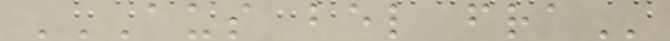AUS BEL FRA
